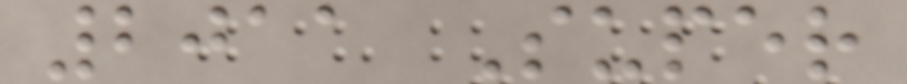2011 Super
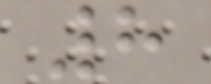8
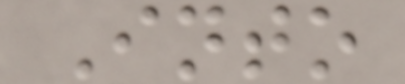Into
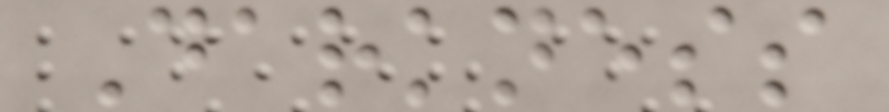Darkness
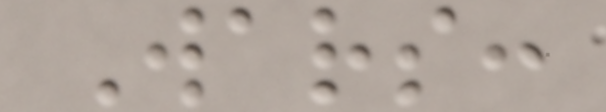Wars:
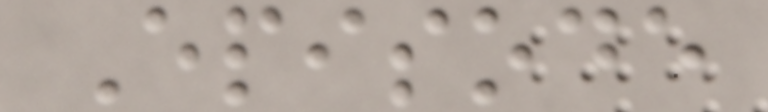Episode
